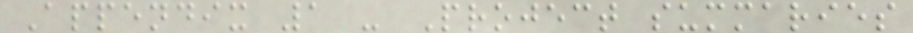Appendix 1 - Project summaries
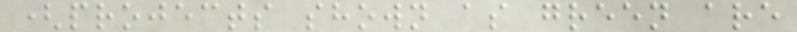(projects shown as green are
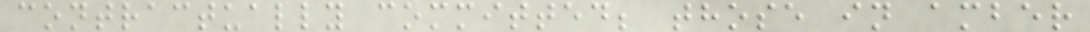contractually committed; those in amber
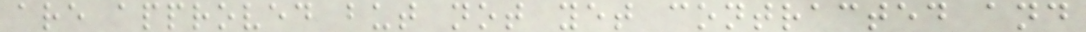are approved but not yet contracted and
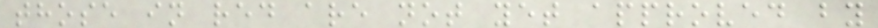those in red are not yet approved by
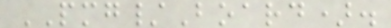PMG/Board).
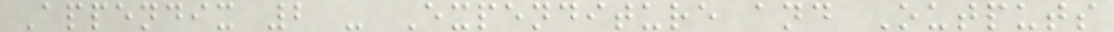Appendix 2 - Expenditure and Outputs
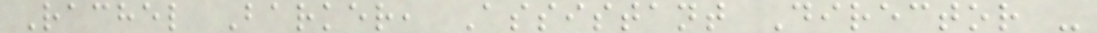Rachel Barker, Assistant Director -
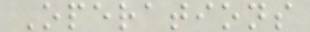Operations
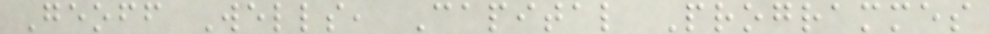Geoff Wells, Capital Programmes
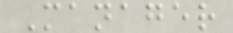Manager
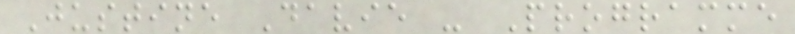Justine Davie - Programme
